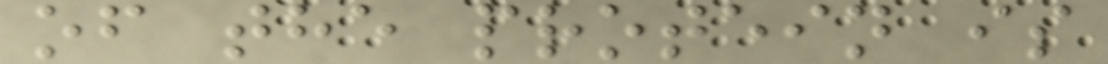of the protein is
